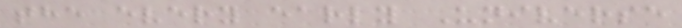the every early Universe
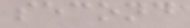second
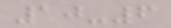10-6
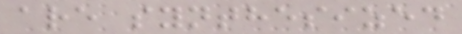are synthesized
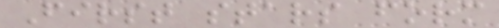First stars form
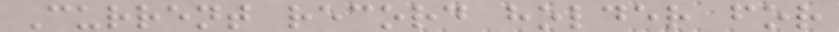Current record holder for
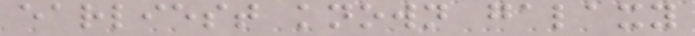earliest known galaxy
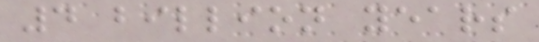4 billion years
